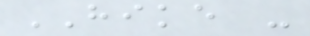HIKE -
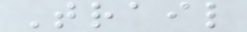Trail
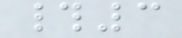#3
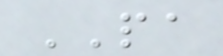PA
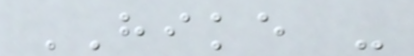HIKE -
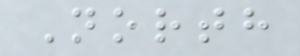North
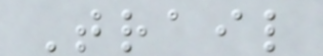Trail
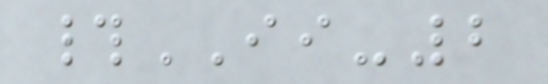#II-2
